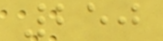250
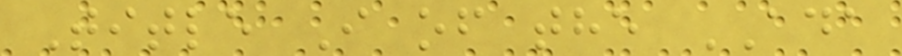Title I of the ADA
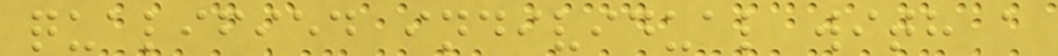qualified individual with a
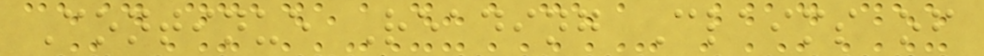Continue Reading Claims of
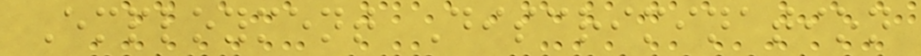Employment Discrimination
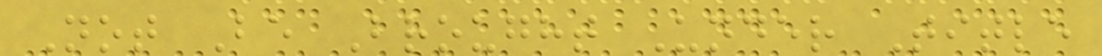Not Be Brought Under Title
